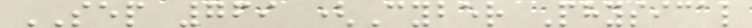SEP 769 (Cyber Physical
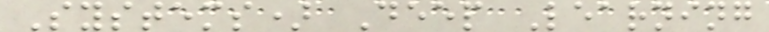Systems) Deep Learning
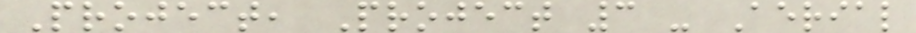Project, Project 3 - Aerial
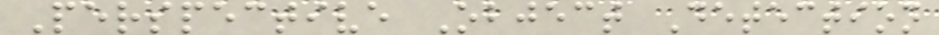Perspective Object Detection
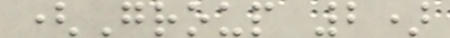(Group 2)
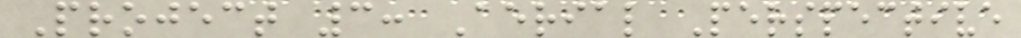Project 3: Aerial Perspective
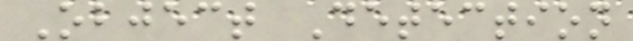Object Detection
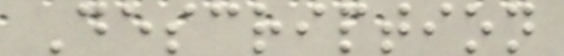Description
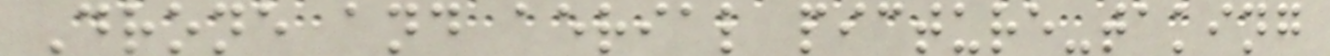Drone and aerial picture-taking
